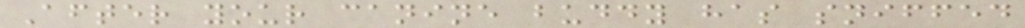After your canine buddy has sniffed
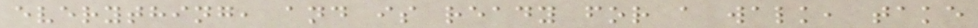everything, and is ready for a walk, take
